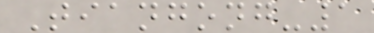Tiangong-1
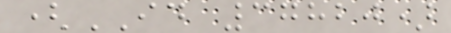(ID 37820)
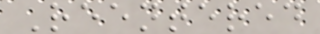Reentered
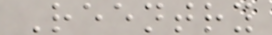Reentry
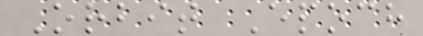Orbit Epoch
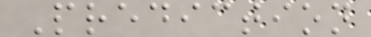Prediction
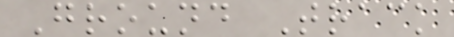Ground Track
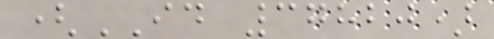(ID 37820)
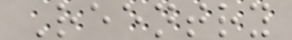Reentry
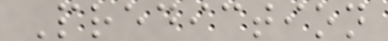Prediction
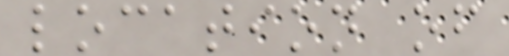location of
